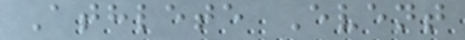Athlete Event
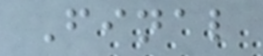Final
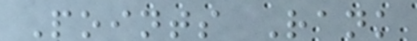Points Rank
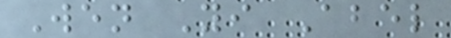Wen Yi Abel
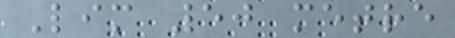Lim 50 metre
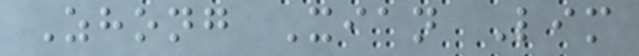Zhong Xian Lim
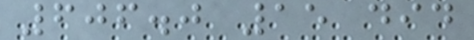606.0 15 did
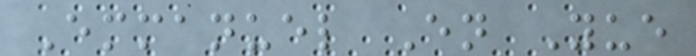Emmanuel En Yue
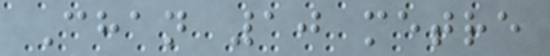Chan 10 metre
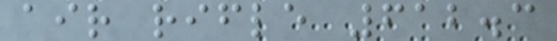air rifle 612.3
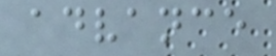advance
